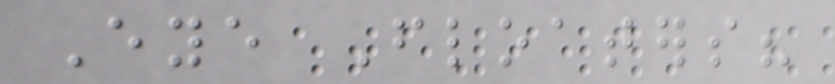Eye Floaters?
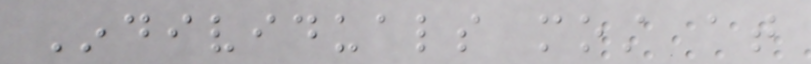Individuals most at
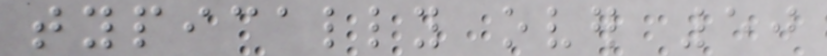typically over 50
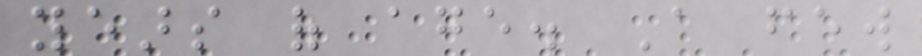years of age. A few
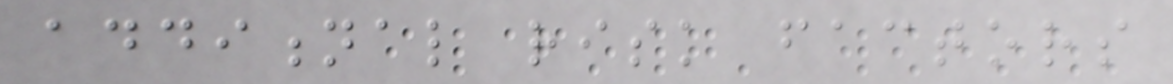additional risk factors
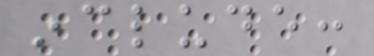include:
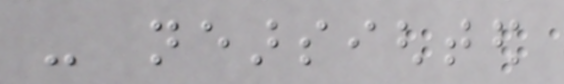- nearsighted
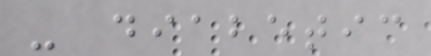- diabetic
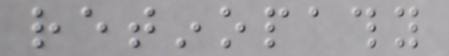retinopathy
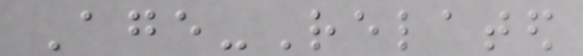Age-Related
